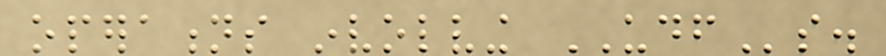operations involving UDFs.
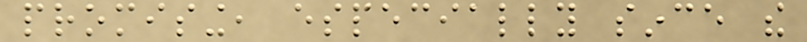promising, especially since the
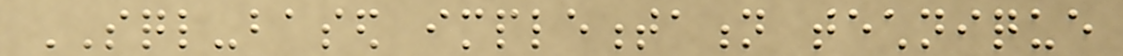SQL-based implementation technique
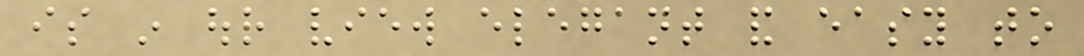is in our view elegant and easy to
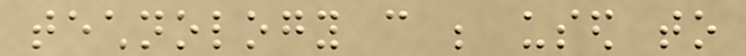technology can be used to
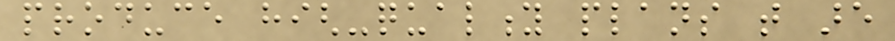produce high-quality plans that are
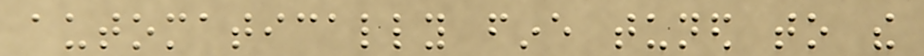automatically fine tuned to the
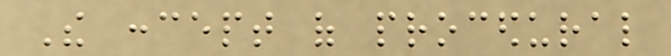The concept of procedural
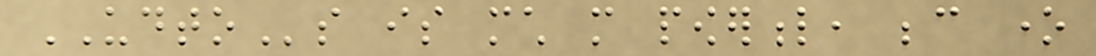UDTOs is much more powerful, because one
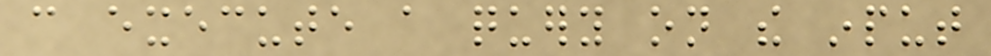can execute a query on the input
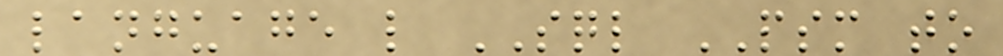language like SQL PSM to
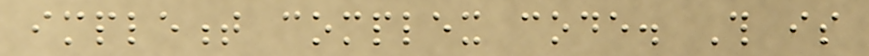implement complex code. This is
